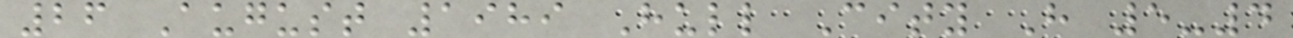26 August 1989 Hull City H 5-4
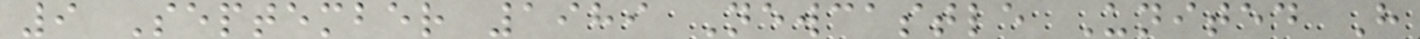9 September 1989 Newcastle United H
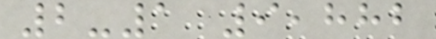2-1 9,882
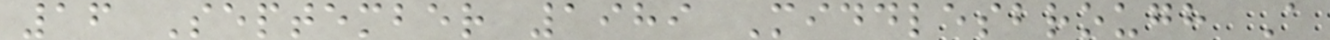16 September 1989 Middlesbrough A
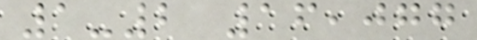1-2 16,077
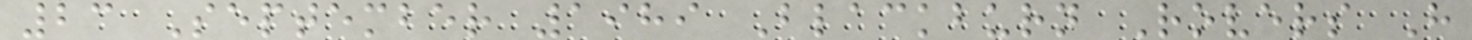23 September 1989 Blackburn Rovers H
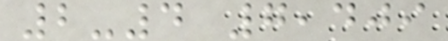2-4 7,409
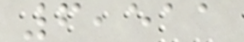6,511
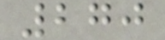270
